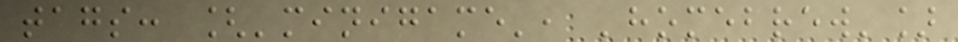tags: ['minigame', 'homebrew']
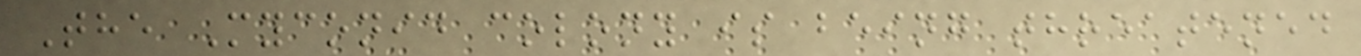The Myconid colony is being threatened
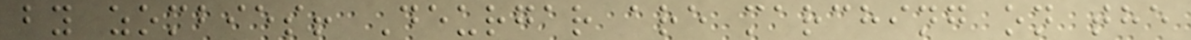by zombies! Deurgar are marching on the
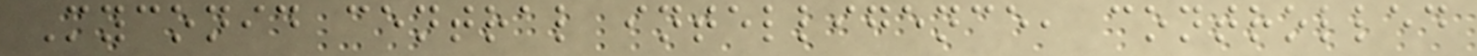Myconid central intelligence, controlled
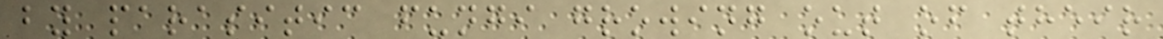by parasitic fungi growing out of their
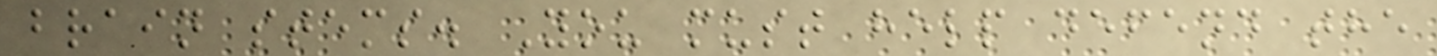brain stems. You must help defend the
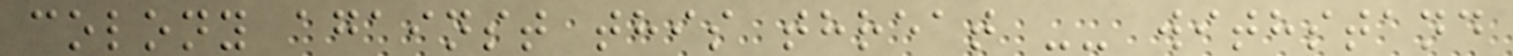colony against this threat -- withstand
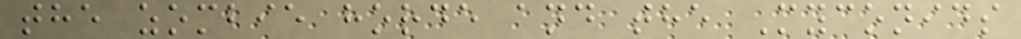the zombie horde and the Myconids
